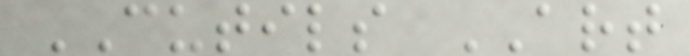CUTILS ART
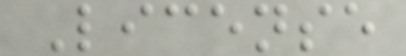License
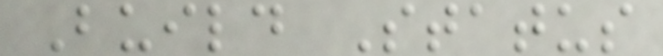Build Status
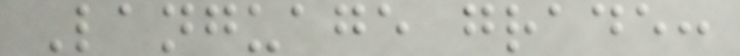Language grade:
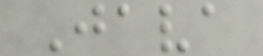Java
